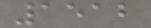1512
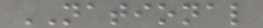NATIONAL
